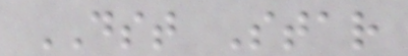DST Star
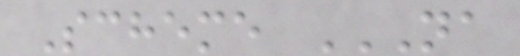Scheme NA
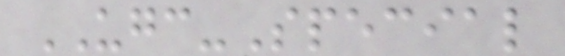UGC-Special
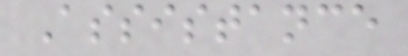Assistance
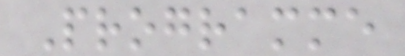Programme
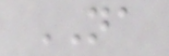NA
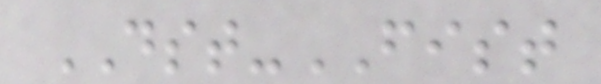DST-FIST
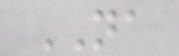NA
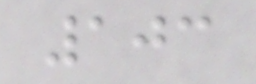103
